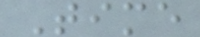Time
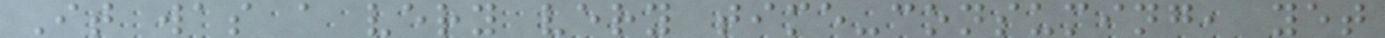It was a very very time-consuming, yet
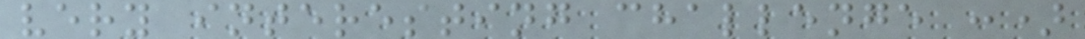very interesting challenge :)
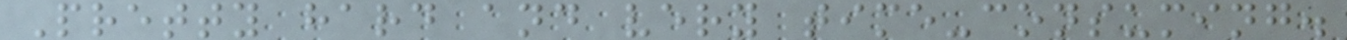Pretty hard and very time-consuming.
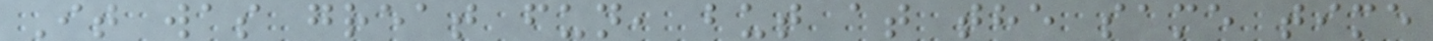It was great fun, but at the same time
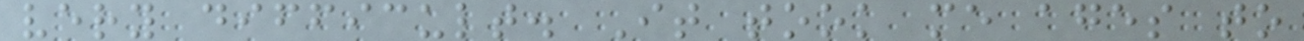very difficult. It took me ages to
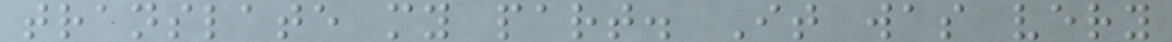translate my part. It was very
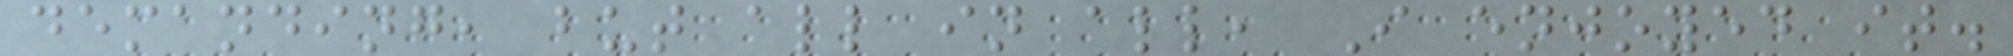demanding, but all in all, I enjoyed it.
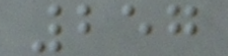257
